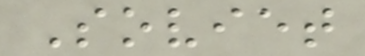Soviet
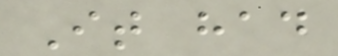It had
